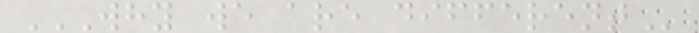WHY WE ARE DIFFERENT
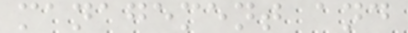management and
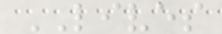LIVES
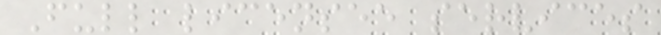Full licensee services
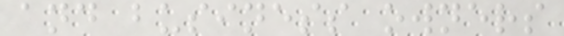and business owners
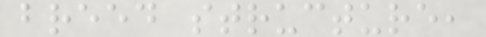breed structure,
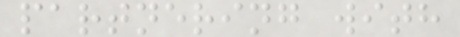partnering with
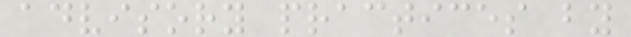advisory practices by
